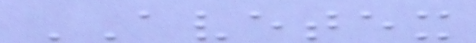AVETEX
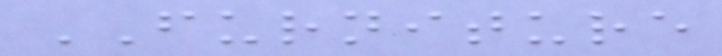FURNITURE
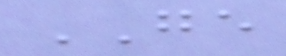GE
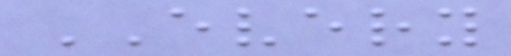EVERY
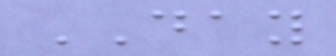DAY
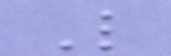L
